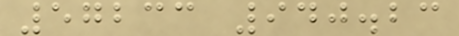57233 940.23
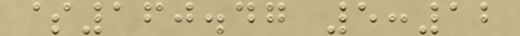$160.47 5:12
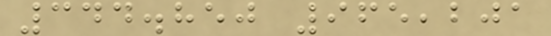344.850 965,201
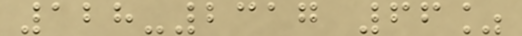128-2317 66%
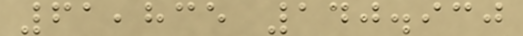61,835 140.930
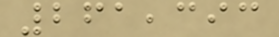261,393
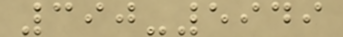390-5949
